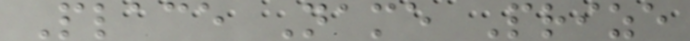Place Name Prize
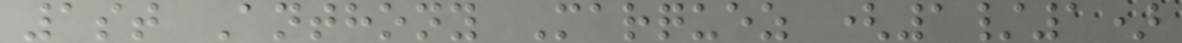1st Anthony Marquez (1/1)
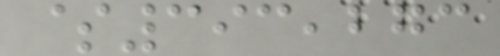$393,273
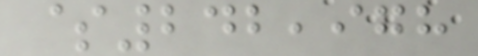$242,978
